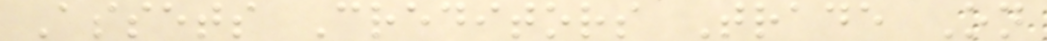Assets Creditors Trade On
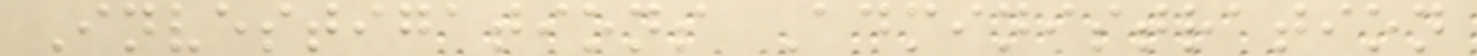Investigations Administration
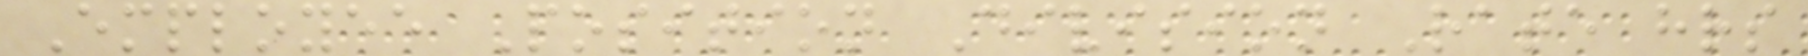Employee Position Division Rate hrs
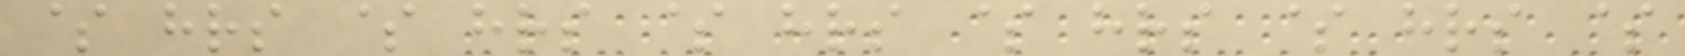$ hrs $ hrs $ hrs $ hrs $ hrs $
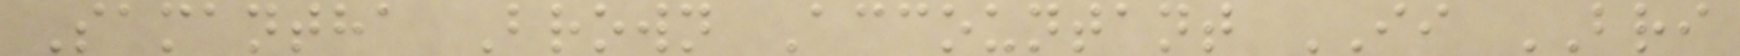Samantha Brown Accountant II BRI
